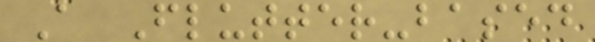A Flutter-based
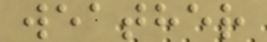weather
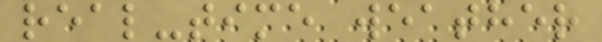real-time weather
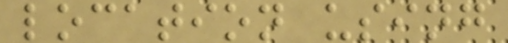location using
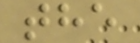the
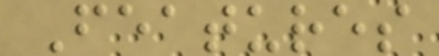Features
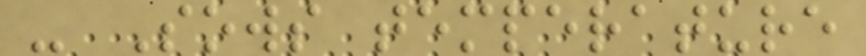- Sows temperature
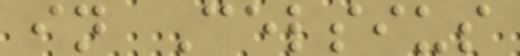in Celsius
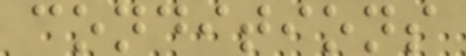conditions
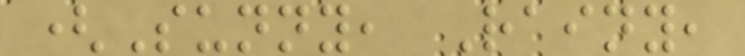(Sunny, Rainy,
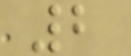2
